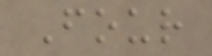Four
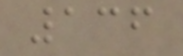136
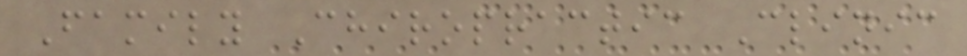Family Chiropractic Clinic
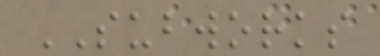SUBWORKS
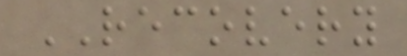RECOVERY
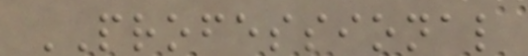PROFESSIONAL
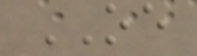OE
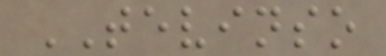TEVINSO
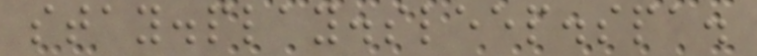stay.play.sleep.spa.
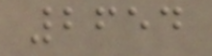2654
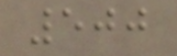500
